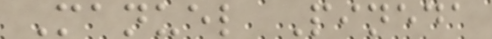Manuel Pineda
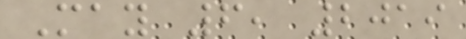May 6, 2019
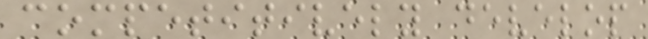competitively develop
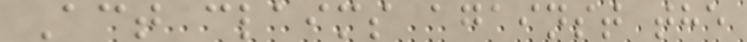Act claims against the
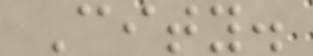City.
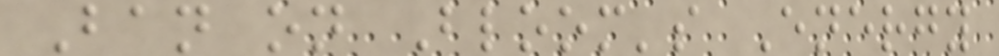Ban on Bloom's Energy
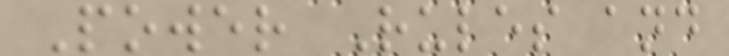Power Rules and
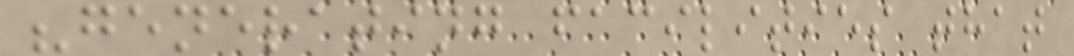"generating facilities that
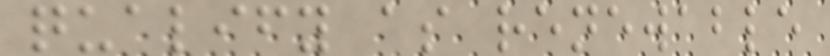qualify as renewable
